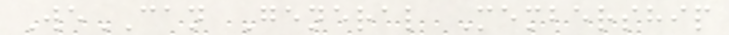WeCAN General Membership
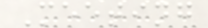Meeting
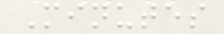Minutes
